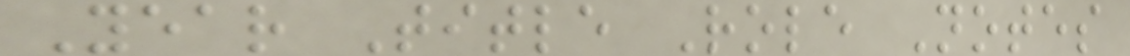Year Title Role Notes
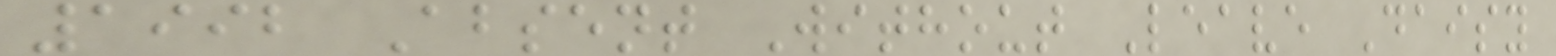1992 Absent Without Leave Daisy
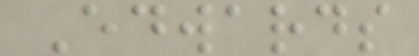Edwards
